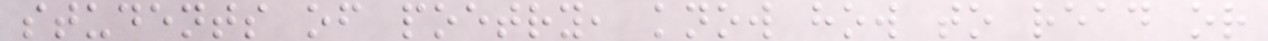students of poetry, know how to read or
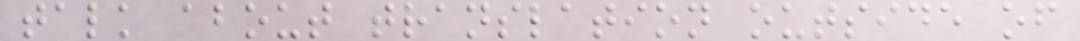talk about translation outside of
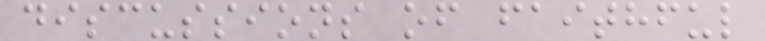discussions of faithful
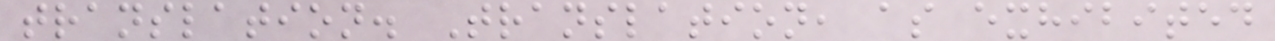translation. Translation, as exhibited
